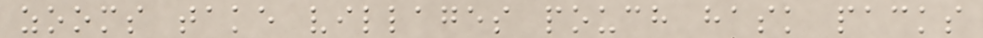zooms take villages pouch hask packs
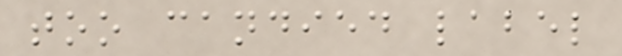too candied label
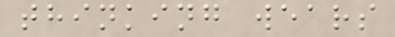thinking wears
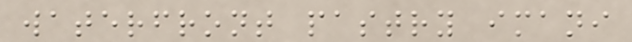waterfront pastry imani
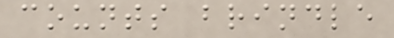counts brindle
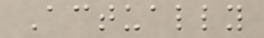Actually
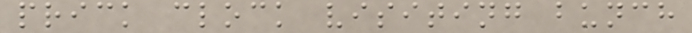prick clock visiting bunch
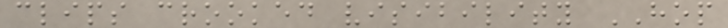clips crooked visibility HOP
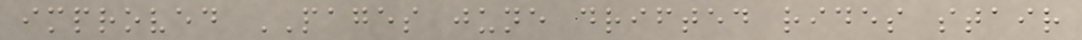improved PAGES june drifted rides stair
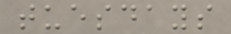tuesdays
